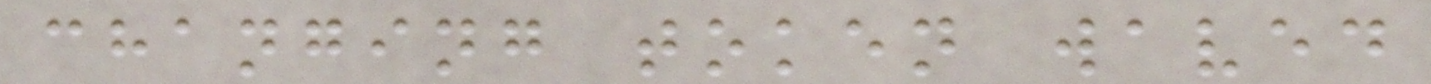changing token waved
